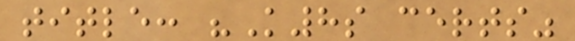title: "K8s certs"
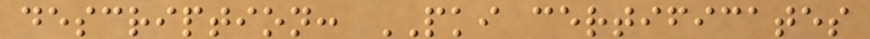description: PKI certificates
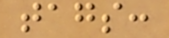tags:
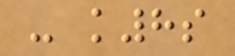- k8s
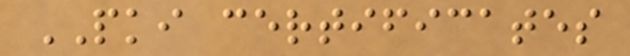PKI certificates
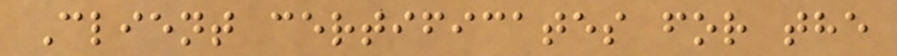Client certificates for the
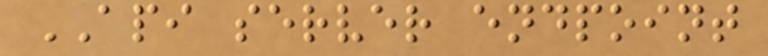API server endpoint
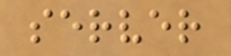server
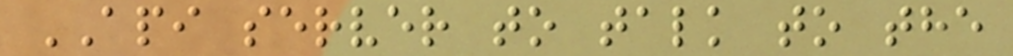API server to talk to the
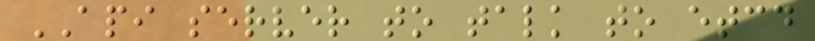API server to talk to etcd
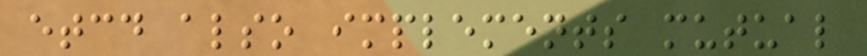etcd also implements mutual
